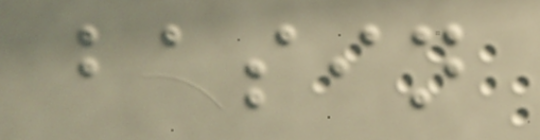basin
